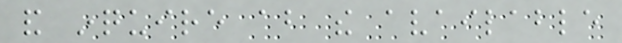and inquire about the available
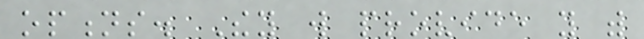options. They will provide you with
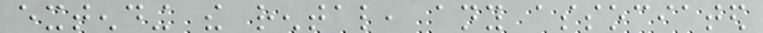extending the rental, any associated
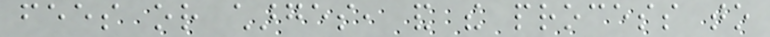fees or charges, and the process to
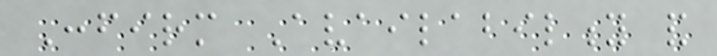Confirm Availability and
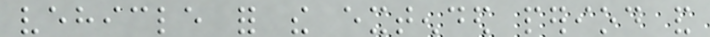vehicle for the extended period and
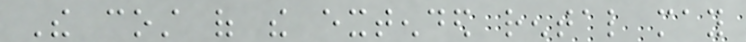The cost of the extended rental may
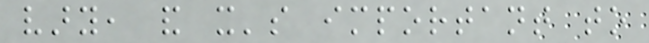vary, and it's important to
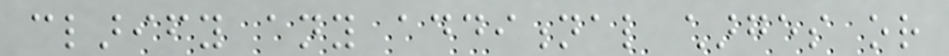clarify any additional charges or
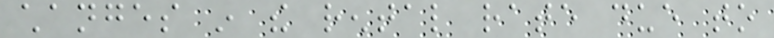changes in the rental rate due to
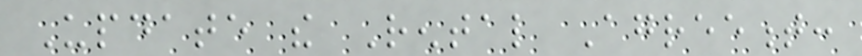Update the Rental Agreement:
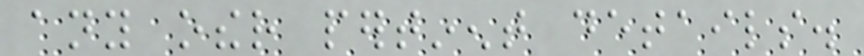any other pertinent details.
